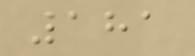181
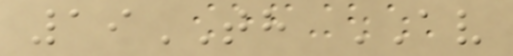19TH AV
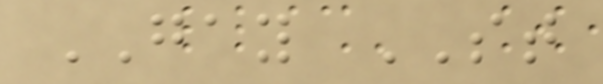GAY ST
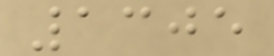1305
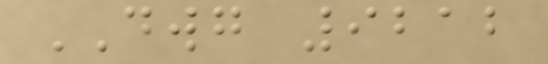DWG 9212
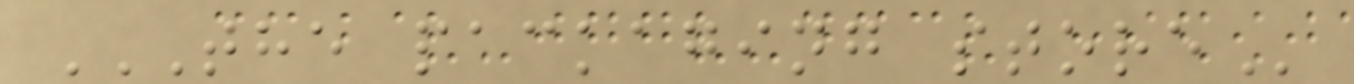THE PACKAGING STORE
